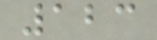123
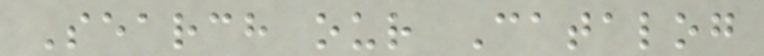Search our Catalog
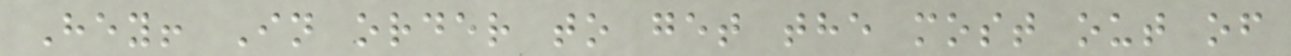Hey! In order to get the most out of
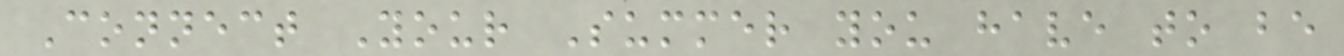Connect Your Summer you have to be
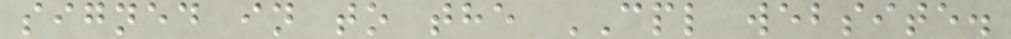signed in to the CPL website.
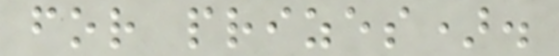for prizes).
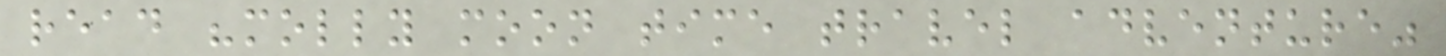read "molly moon time travel adventure"
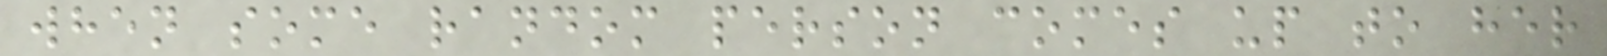when some random person comes up to her
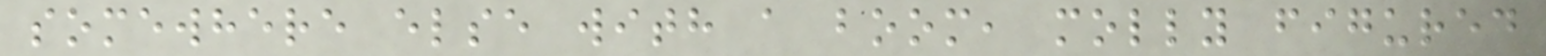somewhere else with a boom, molly figured
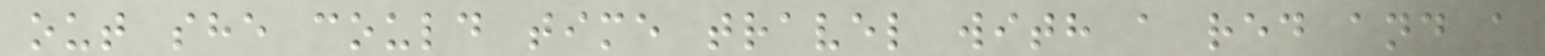out she could time travel with a red and a
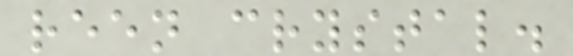reen crystal.
